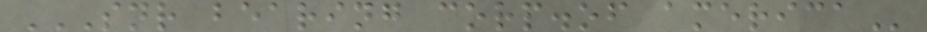SNR BEARING CORP.OF AMERICA
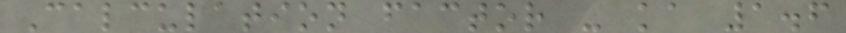Calculation factor - ka 1.6
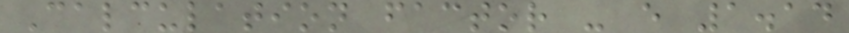Calculation factor - e 1.14
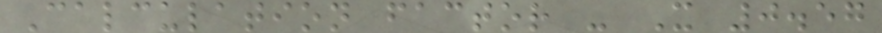Calculation factor - X 0.57
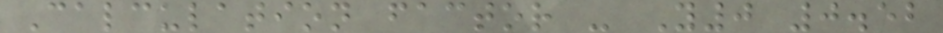Calculation factor - Y0 0.52
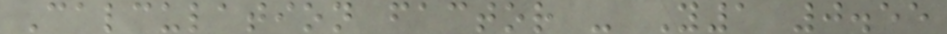Calculation factor - Y1 0.55
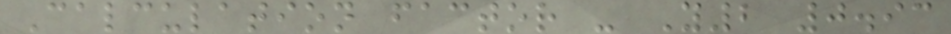Calculation factor - Y2 0.93
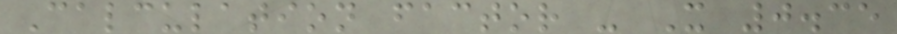Calculation factor - X 0.35
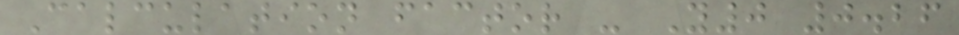Calculation factor - Y0 0.26
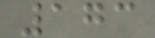173
